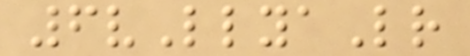6vLlyaLr
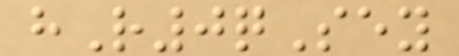hR0qSey
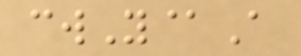cwY@A
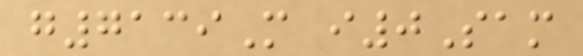g7139M i0Sam
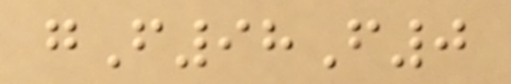gF98F0
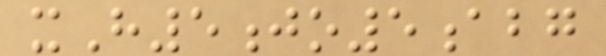xH5jo5abg
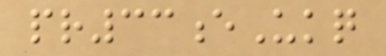pr33eUkq
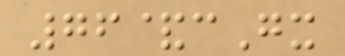76&cGx
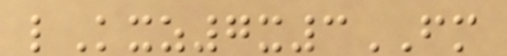lKxz7x3FM
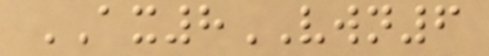AX8VWN6
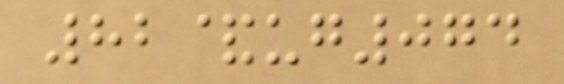82&ug074
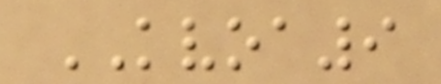KVOA9
